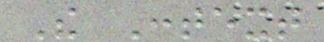The Context
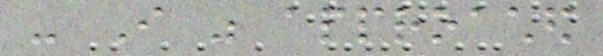- I was approached
